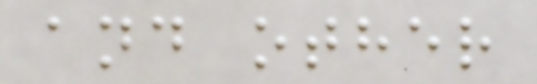and other
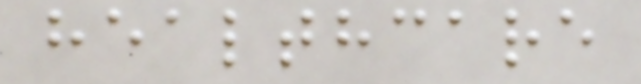healthcare
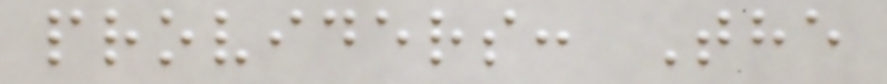providers: The
